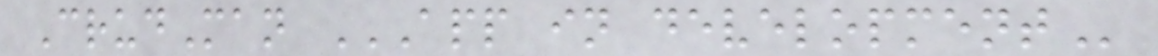CrudMan APP IN DEVELOPMENT
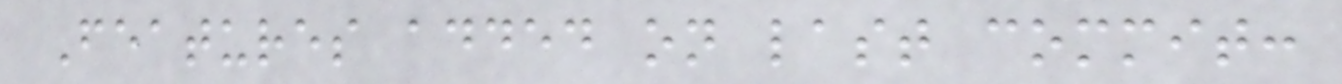Features added on last commit:
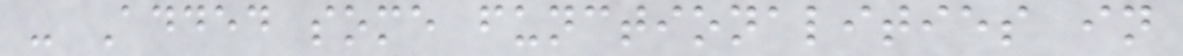- Added some functionalities in
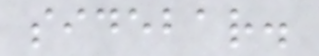sidebar.
